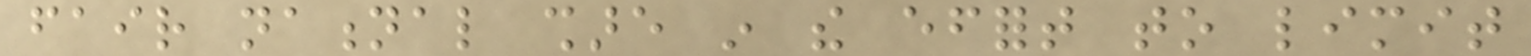fair national share in the effort to limit
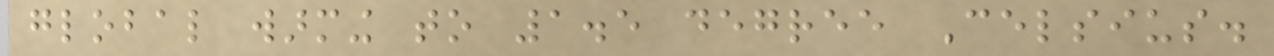global warming to 1.5 degree Celsius.
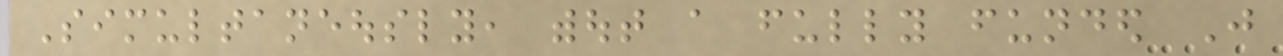Simultaneously, without a fully funded Just
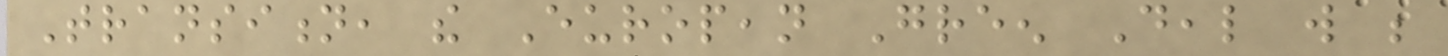Transition, the European Green Deal will be
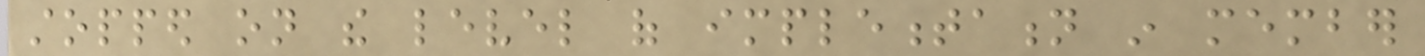stopped on the level of implementation in member
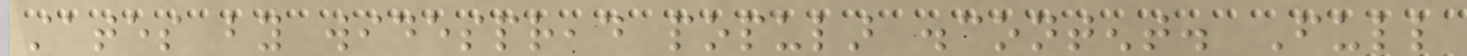states by widespread popular discontent. Full
